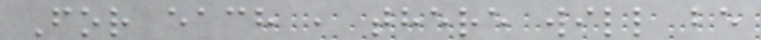For each , there will be
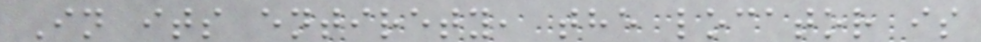In its entirety, the locator is
